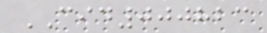CID000823
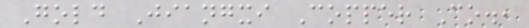Gold Jiangxi Copper Co.,
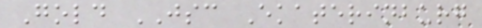Gold JSC Ekaterinburg
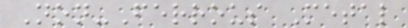Non-Ferrous Metal
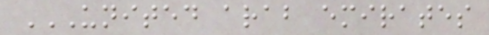UNITED ARAB EMIRATES
